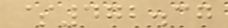$472.37
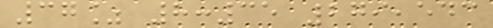37% 8:35 279,543
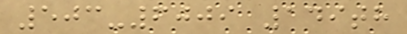503-6009 149th
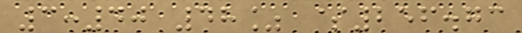3:40 48% $256.73
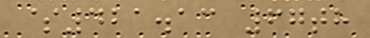$421.13 67th
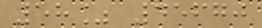58% 45670
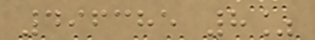496385 8%
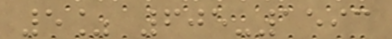5% 605-1593
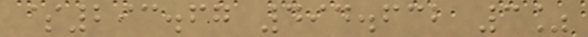$293.67 494.632 3%
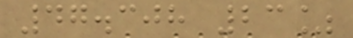47.308 23%
